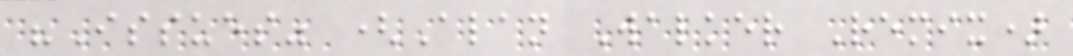"Issues" (Alan Walker Remix)
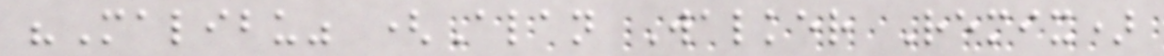"Malibu" (Alan Walker Remix)
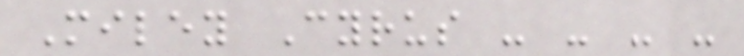Miley Cyrus - - - -
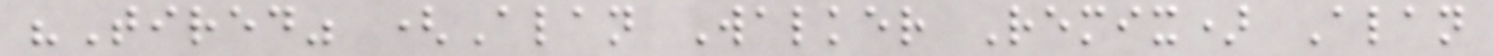"Tired" (Alan Walker Remix) Alan
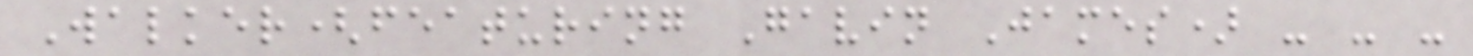Walker(featuring Gavin James) - - -
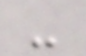-
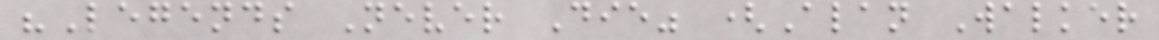"Legends Never Die" (Alan Walker
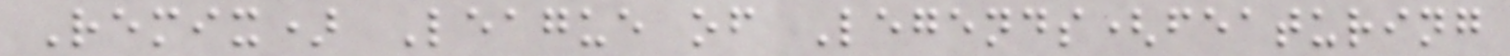Remix) League of Legends(featuring
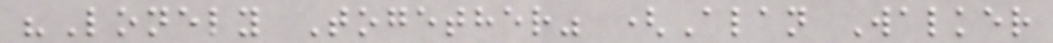"Lonely Together" (Alan Walker
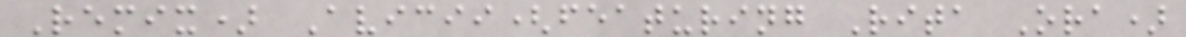Remix) Avicii(featuring Rita Ora)
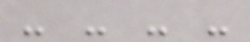- - - -
